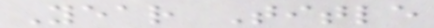Year Title
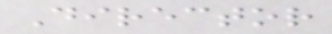Director
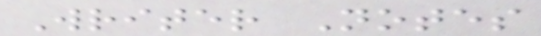Writer Notes
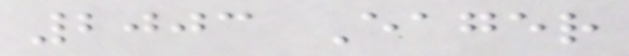2003 Eager
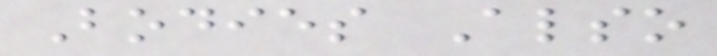Bodies Also
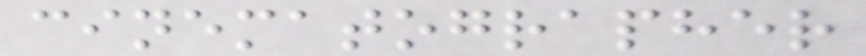cinematographer
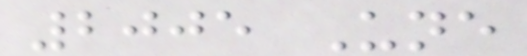2005 Une
